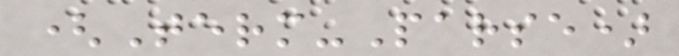(Term-Parse)
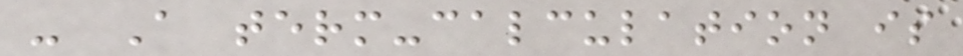- A term-calculation is
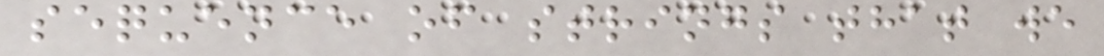sequence of strings that we
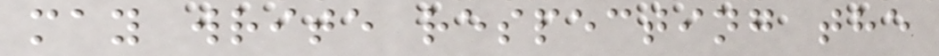may write respecting the
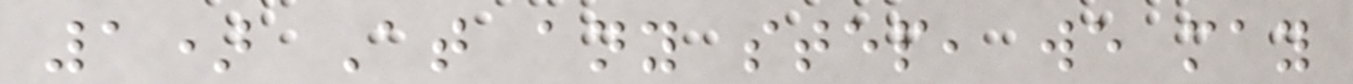1) At any step, we may
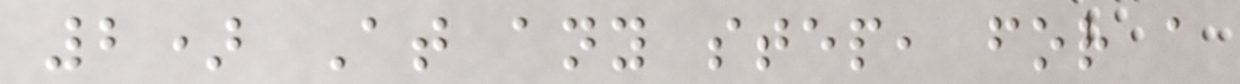2) At any step, for a
